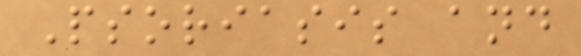Psoriasis and
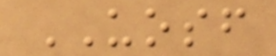UOSF
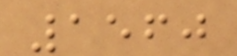1560
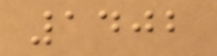1402
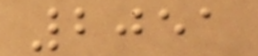2051
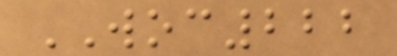WOC222
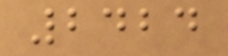2424
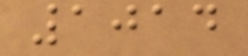1014
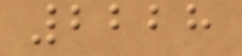2228
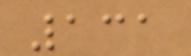131
